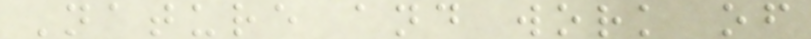Nature and work of
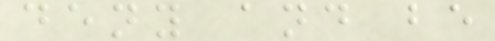deny and be
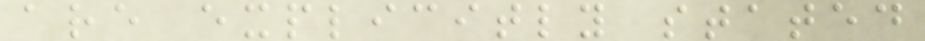are explicitly stated
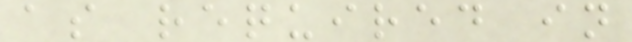as required in
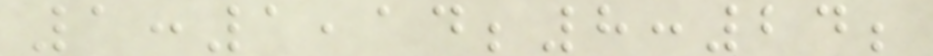1:1,14;8:24;
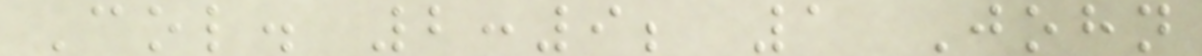Col. 2:9; 1 John
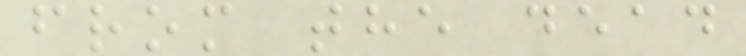from the dead
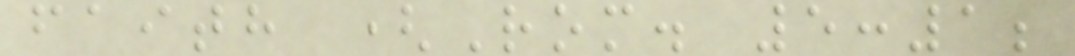faith (Rom. 5:1;
